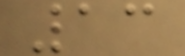13
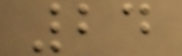24
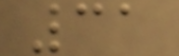31
